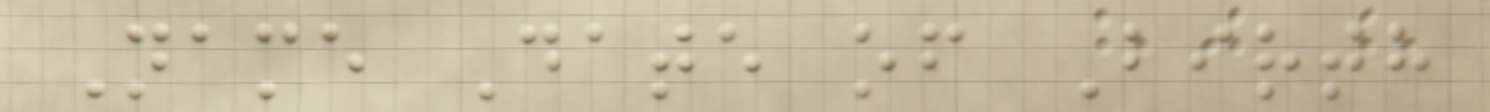Name Date of Birth
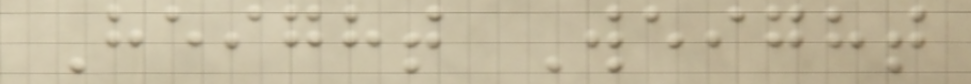Height Weight
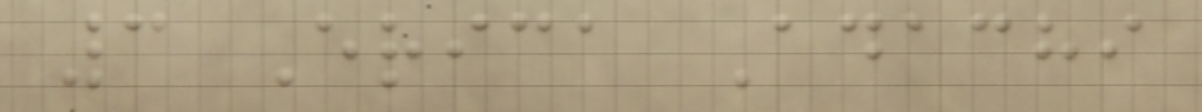3 Erica Adachi
